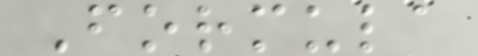Formula
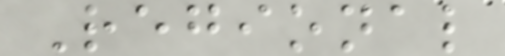Regional
